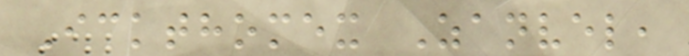Ickthomex Zanvel,
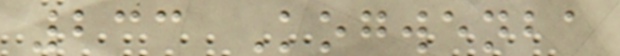233 Kogwenba
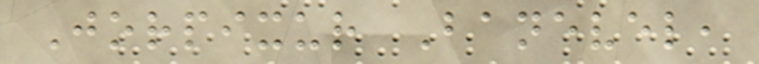Jorpixur Banevel,
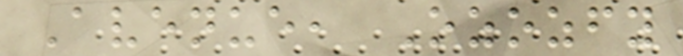Avenue, Ozozfy
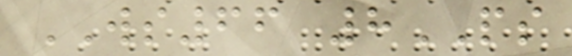WS66 8PS
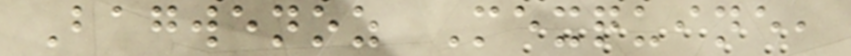Bagwenoz Mexquine,
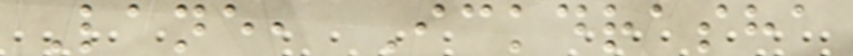Lane, Ickdrasha
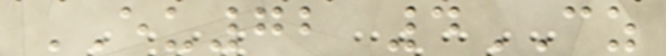EU72 4CZ
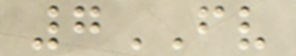7FV
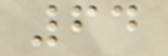64
